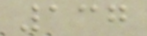137
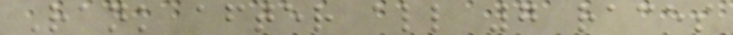Rank after all 7 races
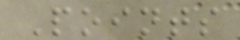Points
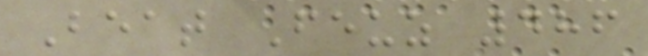Beat Feuz 486
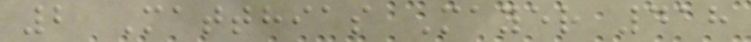2 Matthias Mayer 418
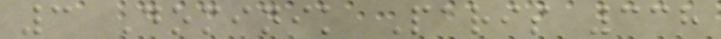3 Dominik Paris 338
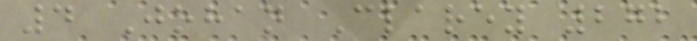4 Johan Clarey 272
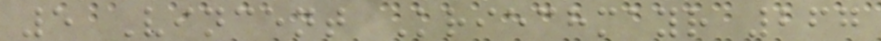5 Vincent Kriechmayr 267
